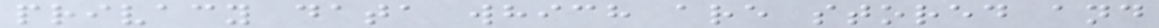privacy data which are stored and
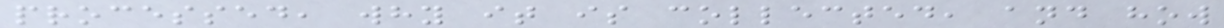processed, why it is collected, and how
